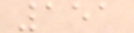151
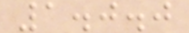1.0.0
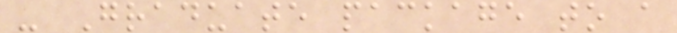- Graduate package to a
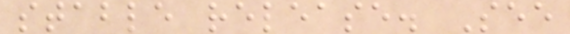stable release. See
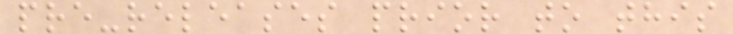pre-releases prior to this
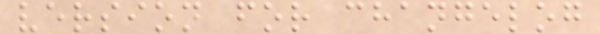version for changelog
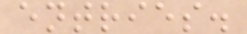entries.
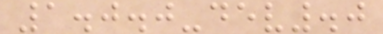1.0.0-dev.0
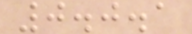0.0.1
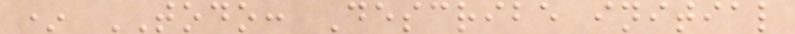* TODO: Describe initial
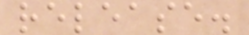release.
